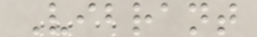Vibrant
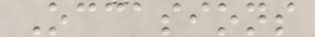Occasions
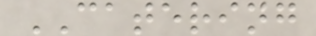CATERING
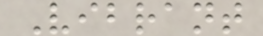Vibrant
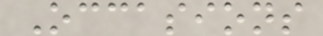Occasions
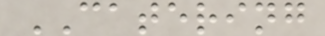CATERING
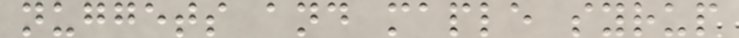nuggets and maple syrup
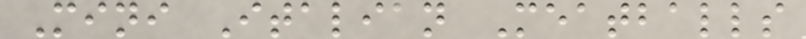Mini Italian Meatballs
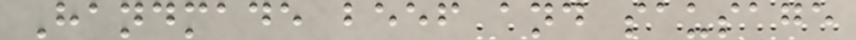Handmade beef and sausage
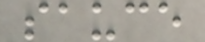sauce
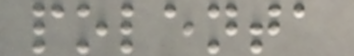polenta
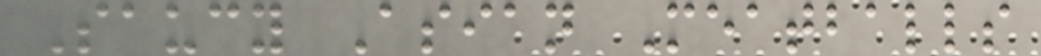Saucy Asian Meatballs
